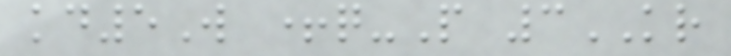kd5W +q-P 3KR
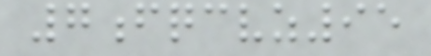7fqcvz95
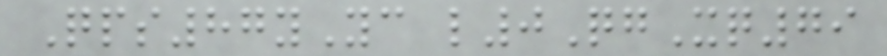Qps87yYc l0QgXq79
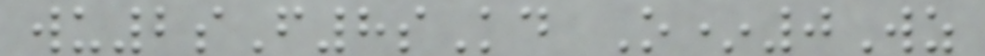wu2sF8sKd O*0Wz
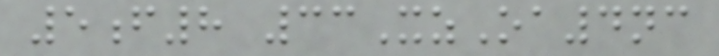5f8 33XzOa4nc
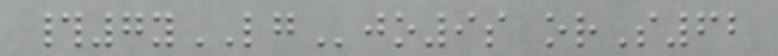#7yLGjo9s orS62
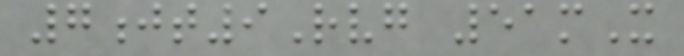7jt9Rvg 51mX
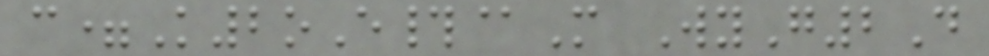c=K2oE#@M WyG2D
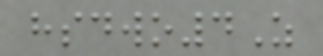hsdwo4Z
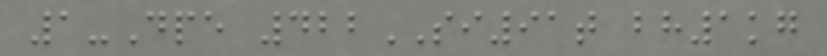1-Dpe 422SI91t bh1kg
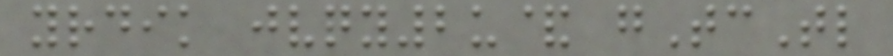yrdik jvqy2u& gTcTl
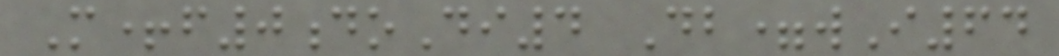M+f0doDi4 Db=wI64
